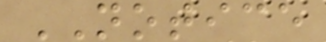NOTICE
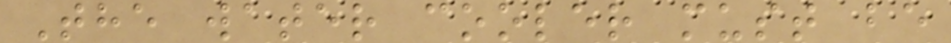The water cooler must be
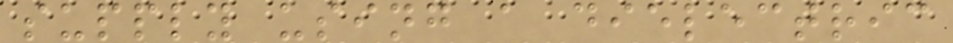supply using a dielectric
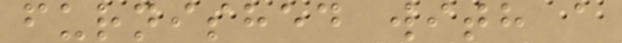furnished with a
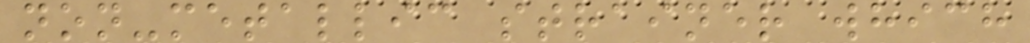non-metallic strainer which
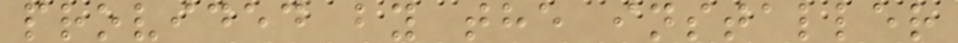provided by the installer
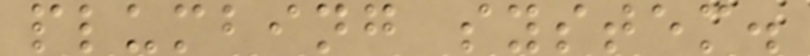plumbing system.
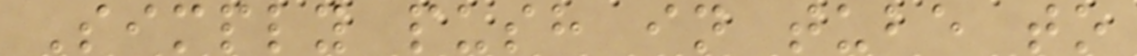Simply push in tube to
